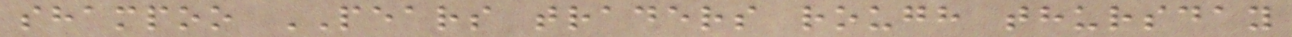shampoo PEARS traders rough thursday
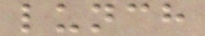lunch
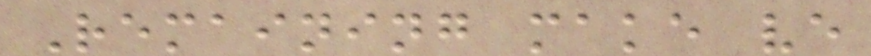Remaining make ve
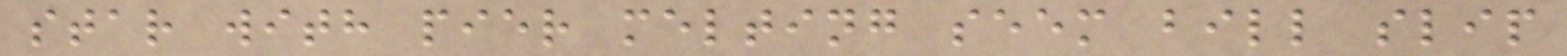star with pier melting seem bill slip
